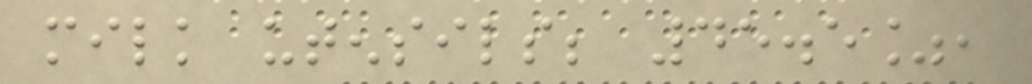milk utensils; 45.5%,
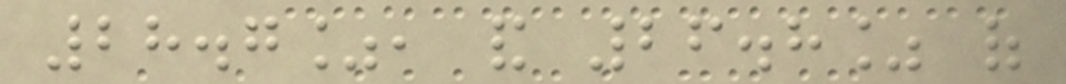28.7%, and 26.8% of
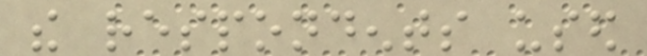the respondents used
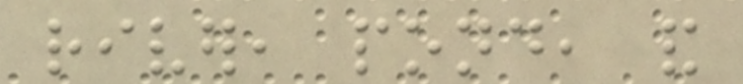river, pond, and
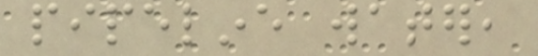pipeline water,
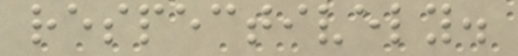respectively.
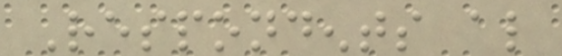Respondents also
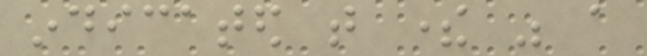indicated that there was a
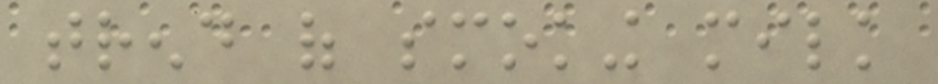trend of smoking milk
